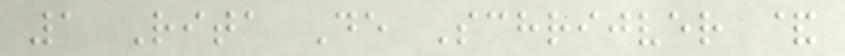1 Rita De Schrijver &
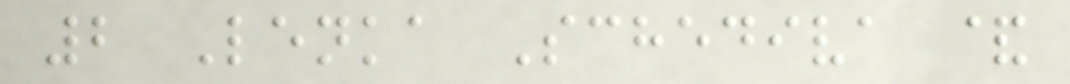2 Lenka Schediva &
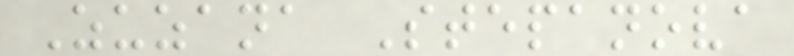Zuzana Stepanova
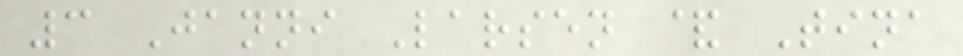3 Janni Larsen & Tina
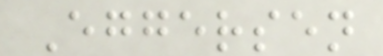Eggersen
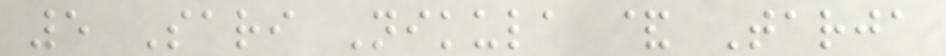5 Sari Nikula & Tarja
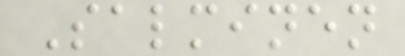Salminen
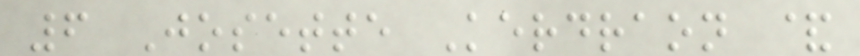6 Josette Kerdraon &
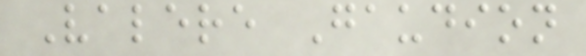Valere Gaudion
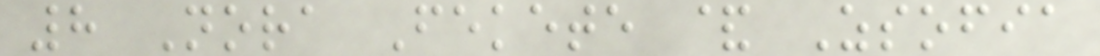8 Nora Fekete & Zsofia
